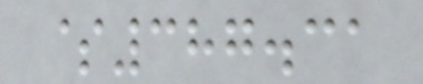$387.31
